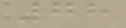78
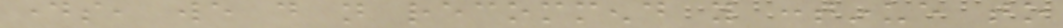days, we do not recommend you continue to
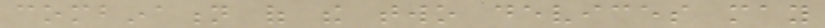combination of the two devices may
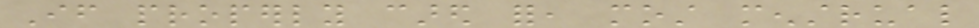If properly cared for, most menstrual
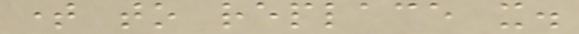time to replace it.
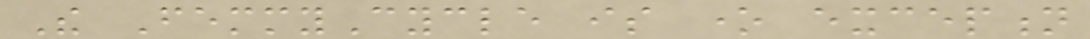The FemmyCycle is one exception
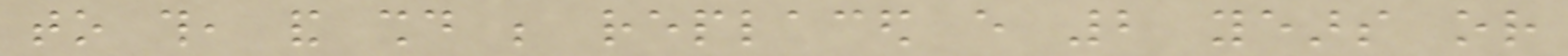to this, and should be replaced every 2 years or
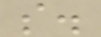so.
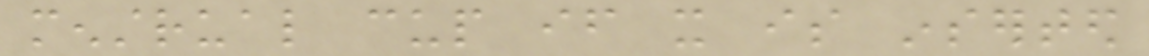menstrual cup if it is inserted
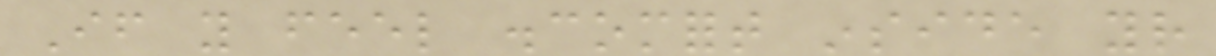If you feel discomfort inside your
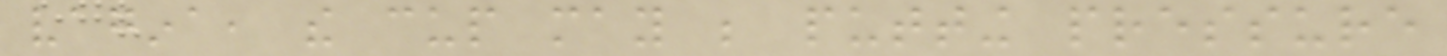vagina, the cup may be putting pressure
